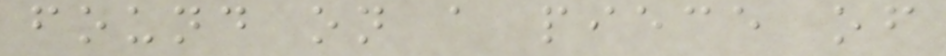found on a piece of
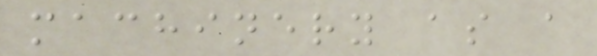machinery as a
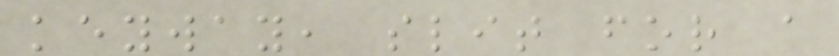keyway, slit for a
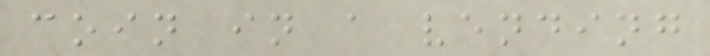coin in a vending
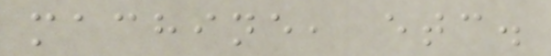machine, etc.
